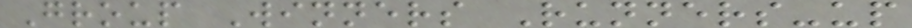Group Winners Runners-up
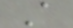A
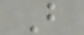B
